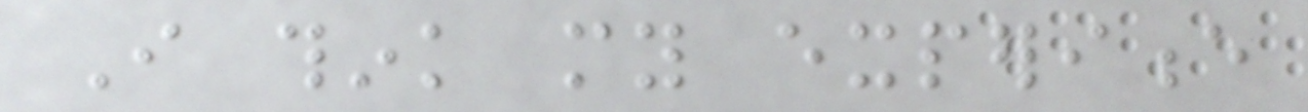I think my experience
